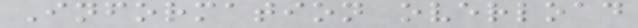Information overload
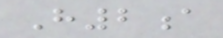H2a
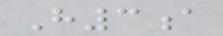H3a
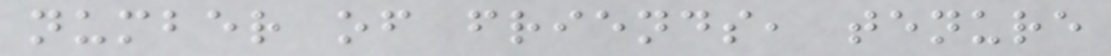number of friends, tenure
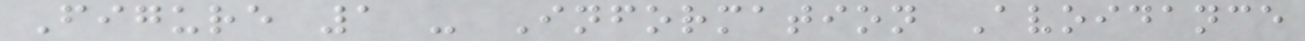Figure 1 - Information Avoidance
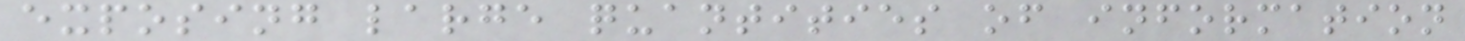exposing large quantities of information
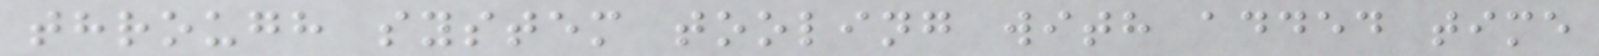through system tooling with added time
